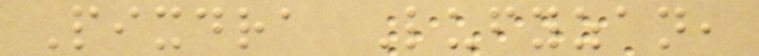Pixdra Lufyzan,
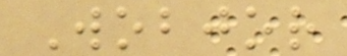Wobjor
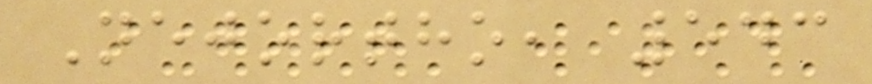Nejortho, 543
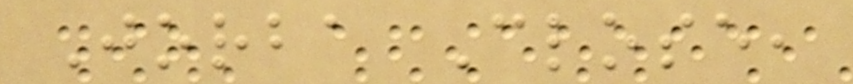Jorba Close,
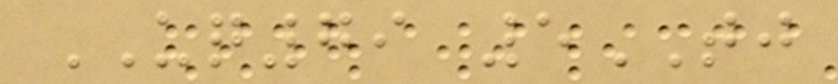UQ79 5TJ
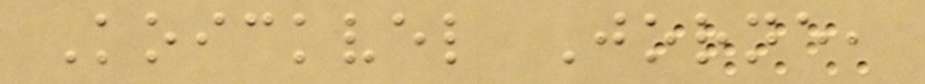Koickvel Jorne,
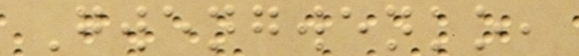Gwengwenko,
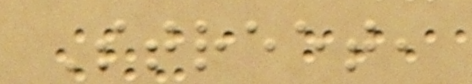Street,
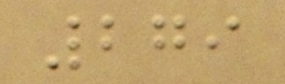279
